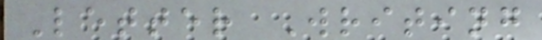Letter Writing
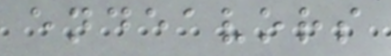endeavors
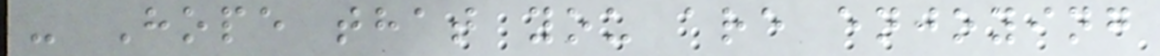- Hope that you are enjoying
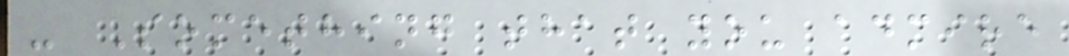- Something that you admire
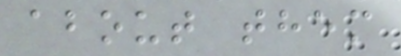about them
